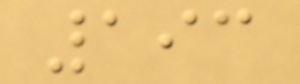193
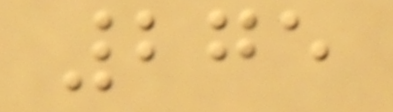275
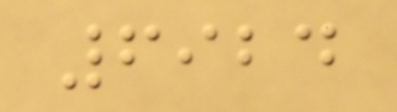6924
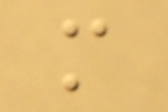m
